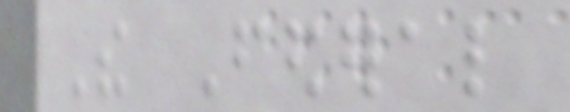The Federal
